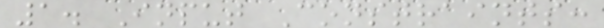1. Input Constraints:
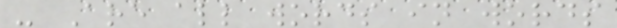- Are all words in words
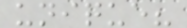unique?
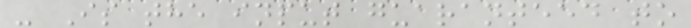- Is the input guaranteed to
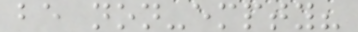be non-empty?
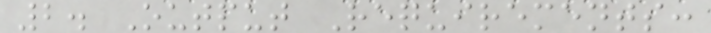2. Output Requirements:
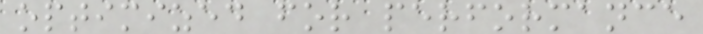optimized for performance
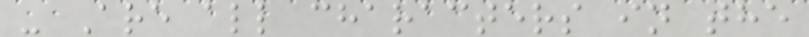- Are all characters in the
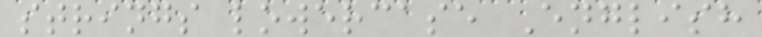strings lowercase English
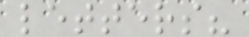letters?
